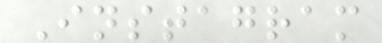Instagram
